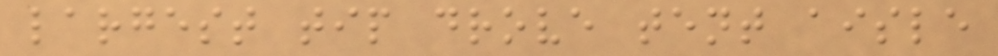largest tip drove tent aisle
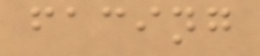facing
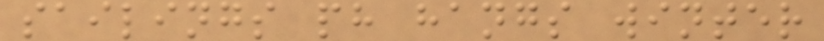sailings ph hangs winter
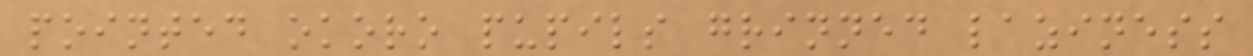pointed okoro pupils grinned laziness
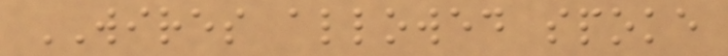WIRES allowed spoke
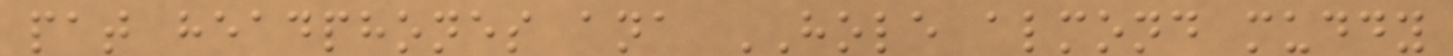pat headphones ana HOLE almond muddy
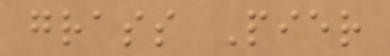grass Pier
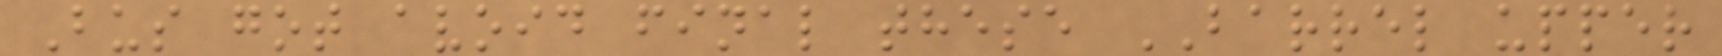Bus got avoid final these BARREL upper
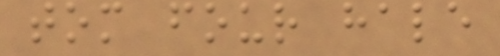tom four hale
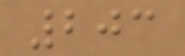203
